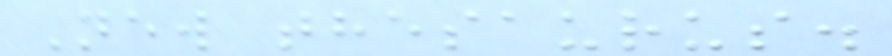New thesaurus.
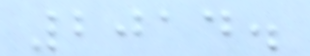2014.
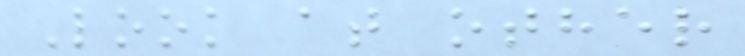Look at other
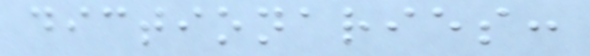dictionaries:
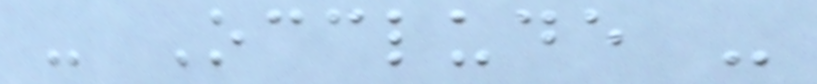- Occlude -
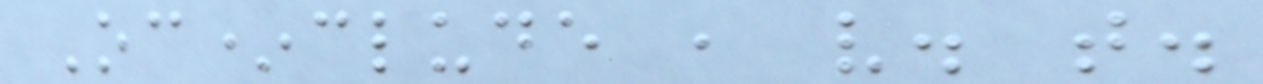Oc*clude , v. t.
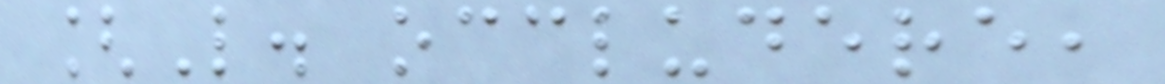[L. occludere,
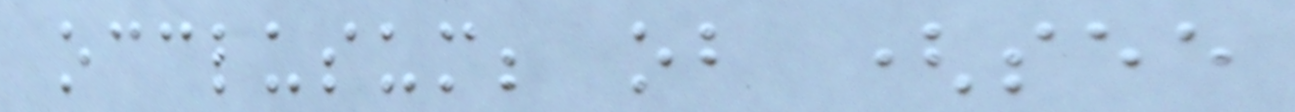occlusum; ob (see
